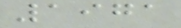1971
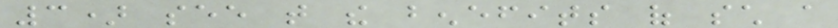3) see that the benefits of such a
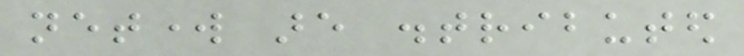network are distributed
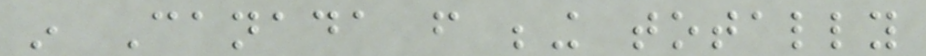in Canada from being totally
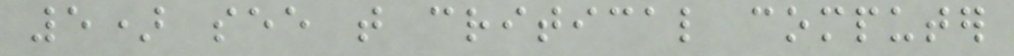5) see that critical computer
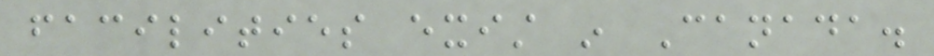facilities exist in Canada.
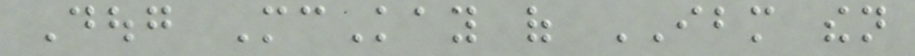Doug McKay of IBM then
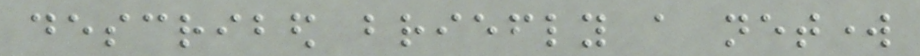described briefly a network
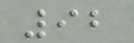92
